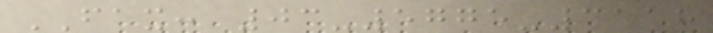FAX: 03-5775-3118
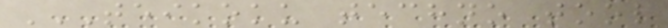TEIKOKU TECHNO TOOL
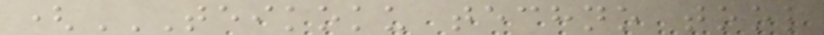(TEIKOKU TECHNO TOOL
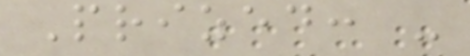Prized: -
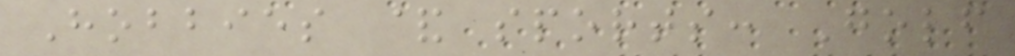Hobbies & sports: Golf
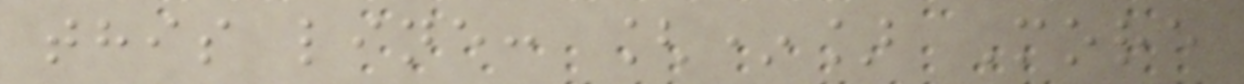this line: [*] More
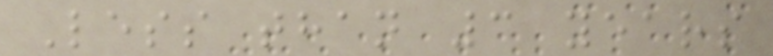Less than 3 years
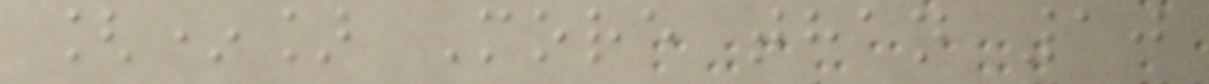[*] More than 10
